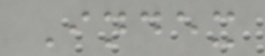Index
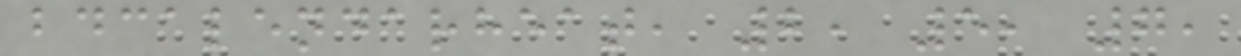bdcalendarheat, 2, 5, 7,
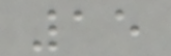15
